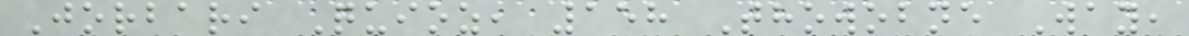Jorbari Quioz, 158 Thowobne Way,
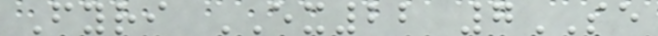Fyri EX22 7SE
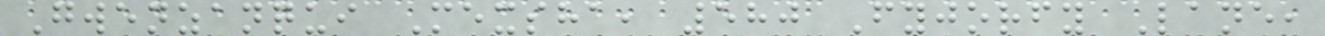Gwenzanqui Mexsha, 580 Fyjorfy Lane,
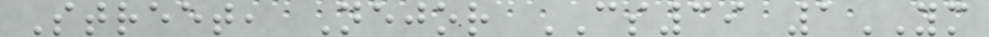Street, Nejor CS39 1YM
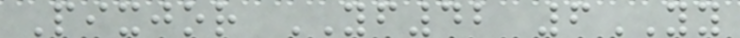Pixjor YF42 6YY
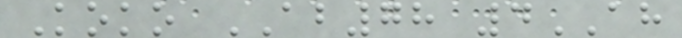Koko AB78 4AH
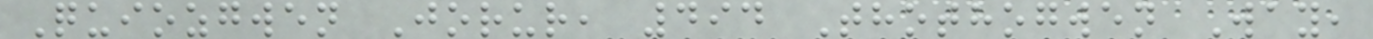Quiozgwen Jorur, 494 Thothogwen Way,
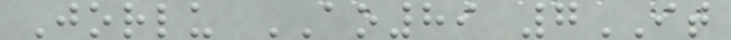Jorlu AO89 7IT
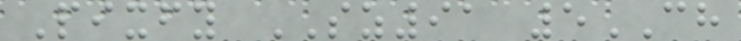Pixfy SZ91 5CH
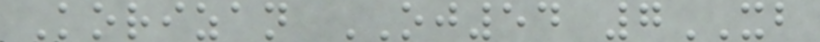Korizan OJ54 7XB
